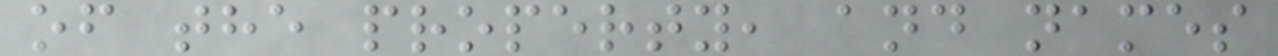of the property, and names
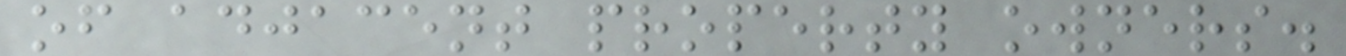of adjacent property owners.
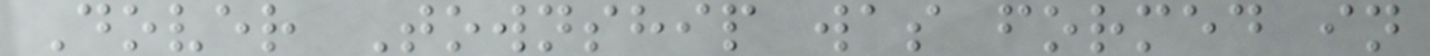Dover Township was formed in
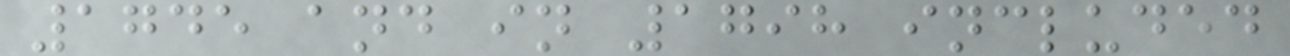1745 and in 1798 included
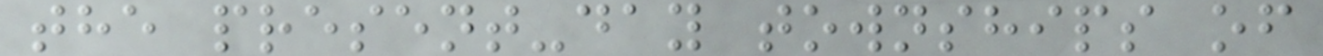the present-day townships of
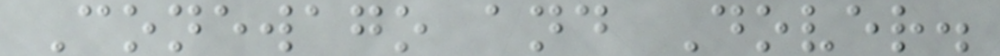Conewago and Dover.
